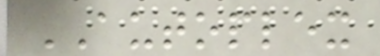AUTOPLEX
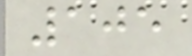105
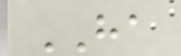HA
